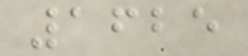1625
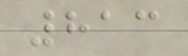813
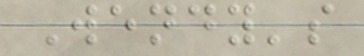Wendy's
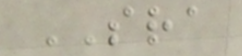SRA
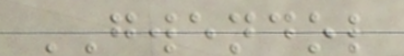GWENDOL
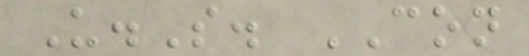U.S. CON
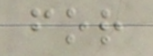for
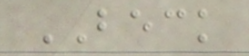BECK
